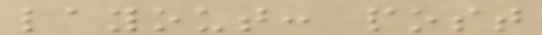layout: post
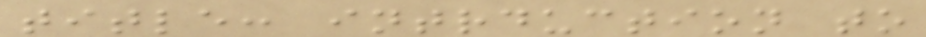title: intrduction to
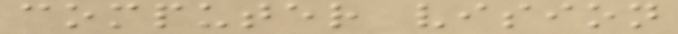computer vision
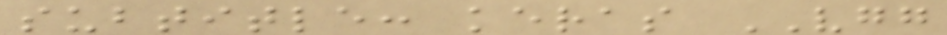subtitle: keras VGG
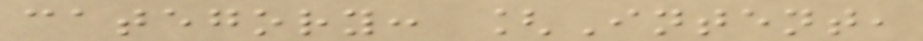category: [Intent,
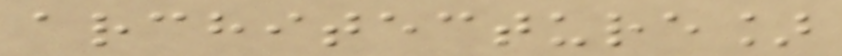architecture]
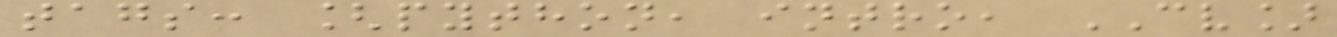tags: [python, intro, CV]
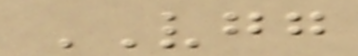VGG
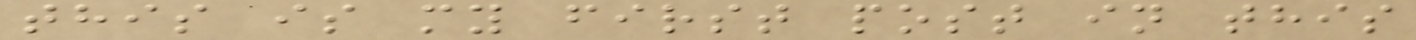this is my first post in this
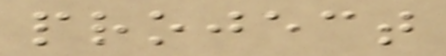project
